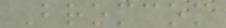Bromcom
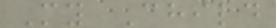My Child
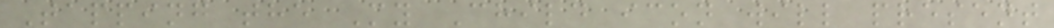Tapping the My Child icon will present
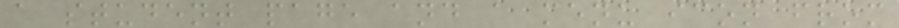a student page and a menu icon from
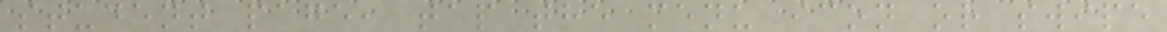student page, tap the menu icon or swipe
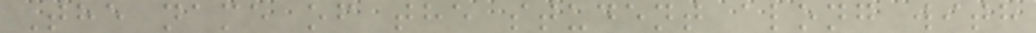The name of the student along with
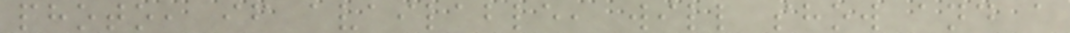photo, if available, will show and a
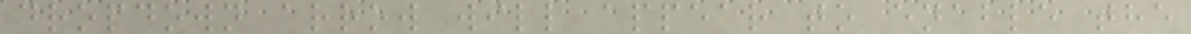dropdown arrow will appear to enable the
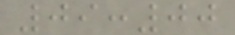09:00
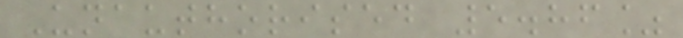Unauthorised 5.86%
